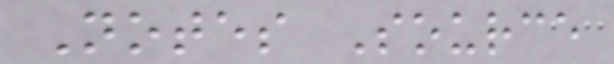Notes Source
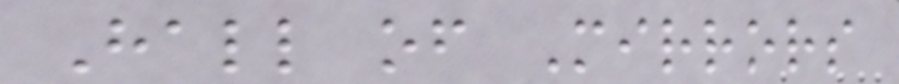Hall of Mirrors
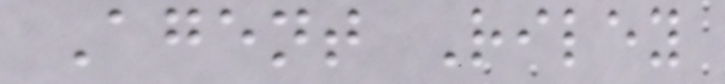Agent Riley
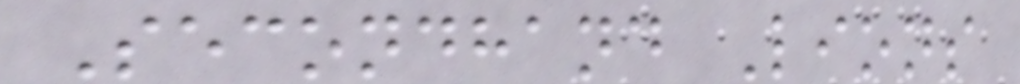Secondhand Lions
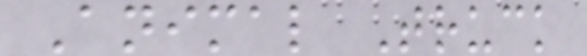Animal Truck
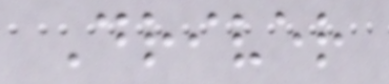Driver
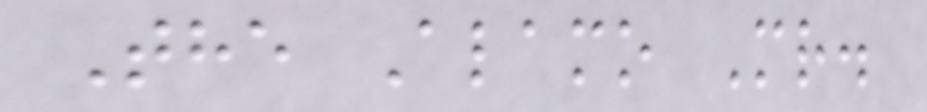The Alamo Mr.
